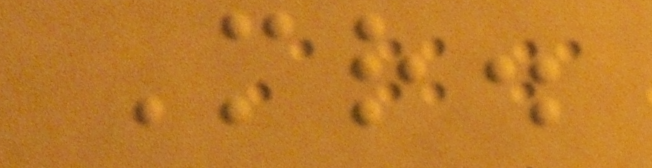Mr.
